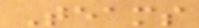Teams
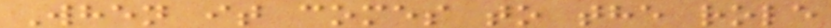When it comes to the role
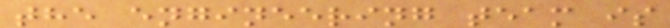the engineering team is
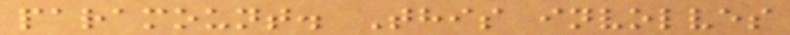paramount. This involves
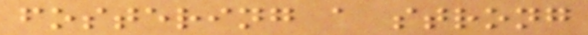fostering a strong
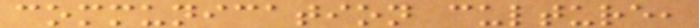communication culture,
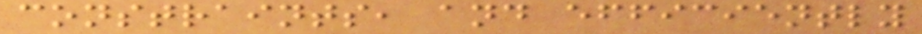constraints, and efficiently
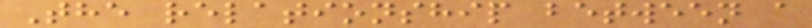The relationship between a
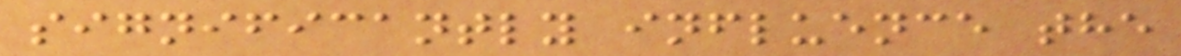significantly influence the
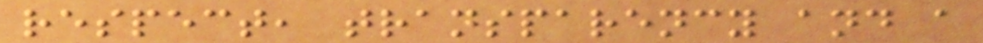respect, transparency and a
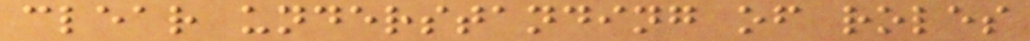clear understanding of roles
